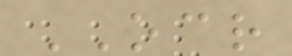OCR
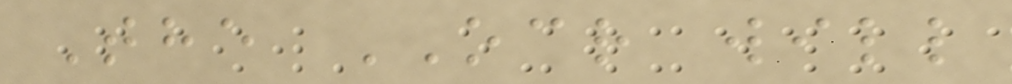The OCR will
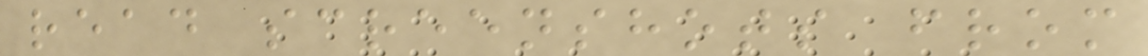read screenshots from
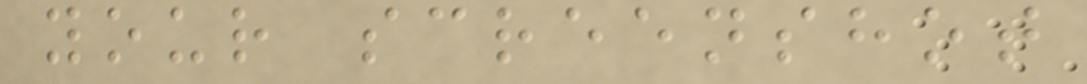your screenshot
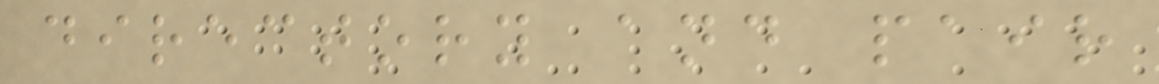directory and pair
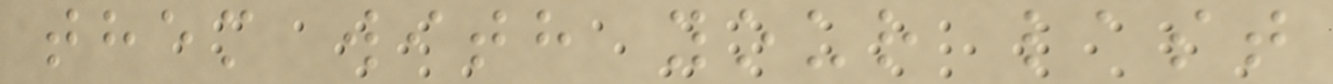them with your last
